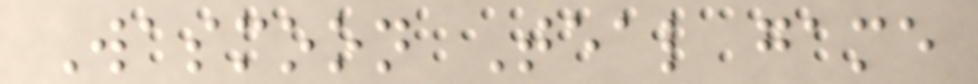Wasmoon Teal game
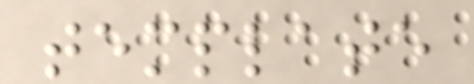template
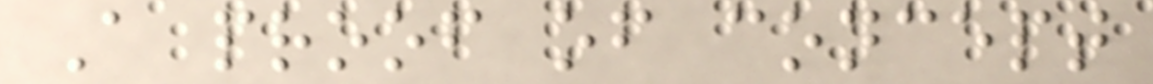A proof of concept
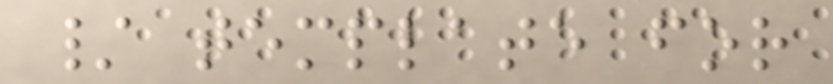/ template for
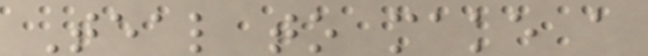Teal to make a
